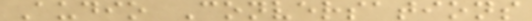Audio Conversations
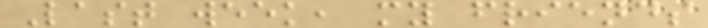Last week, my friends
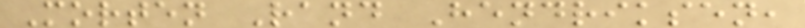Morten Rand Hendriksen,
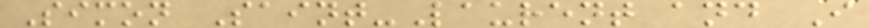Simon Saint-Laurent and I
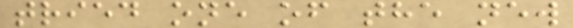tried one of the new
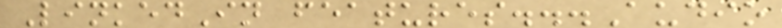LinkedIn features...Audio
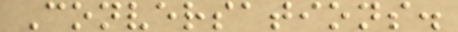Conversations.
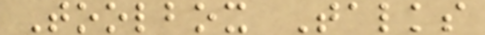Toolbox Talks
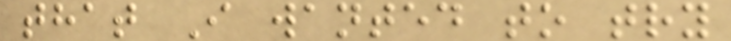that I wanted to try
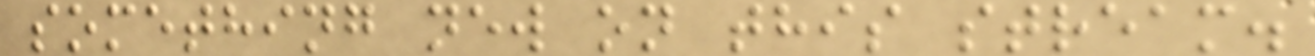something new on this stream.
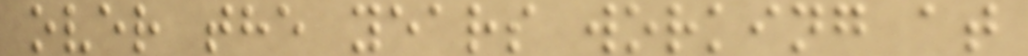over the years working at
